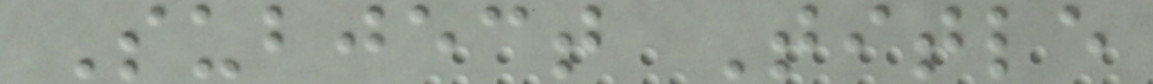Subject Title
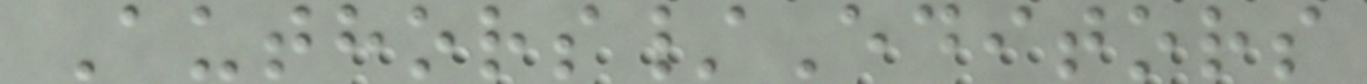Authors/Editors
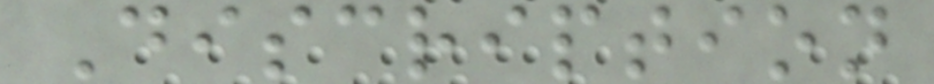Discription
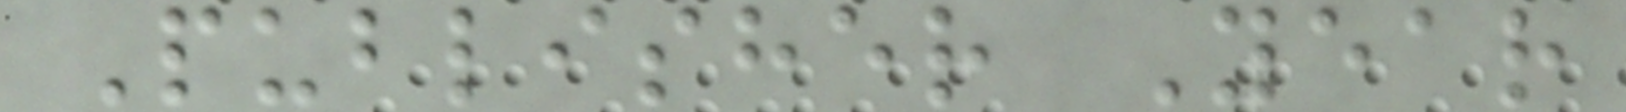Publisher Year
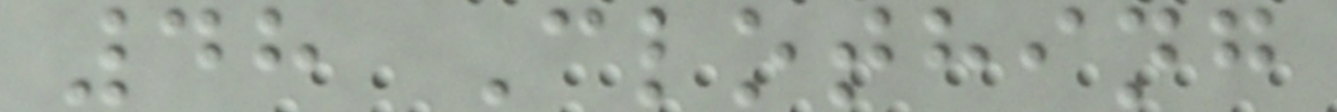48 Clothing
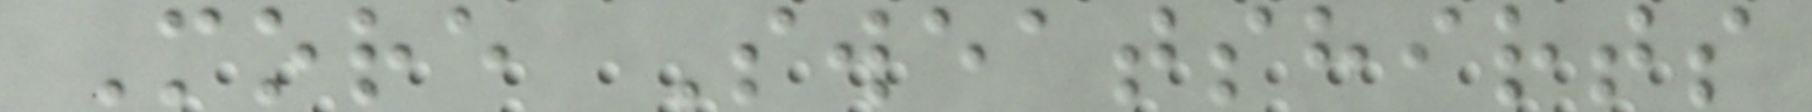More Sweatshirts
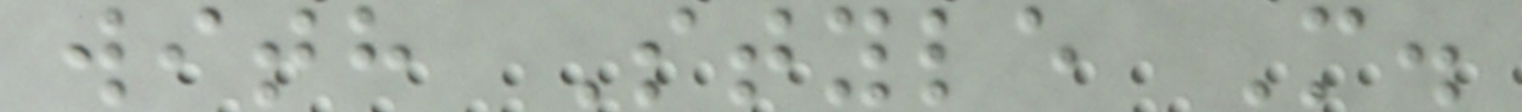with Style M.
